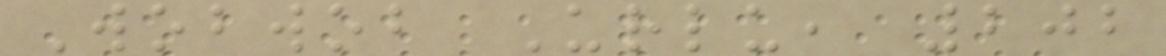Wobwob Urlu, 202
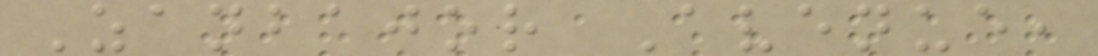Zanbajor Avenue,
